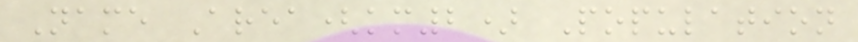Name Area(km2) Population
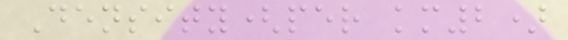Density(per km2)
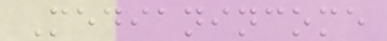Medianincome
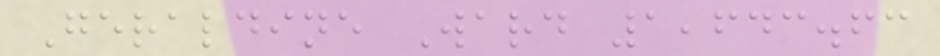Geraldine Ward 1,643.63
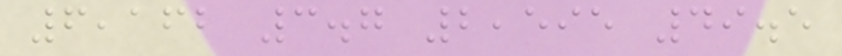6,162 3.7 2,595 49.5
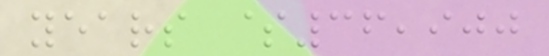years $36,900
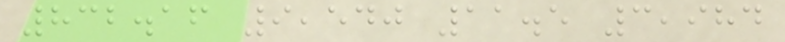832.16 9,540 11.5 3,984
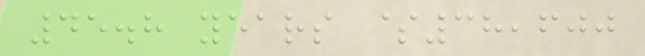45.8 years $38,600
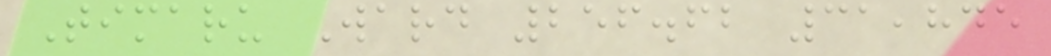Timaru Ward 256.62 31,845
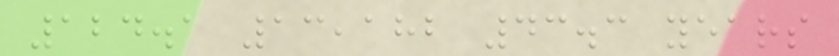124.1 13,182 43.3 years
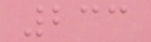233
